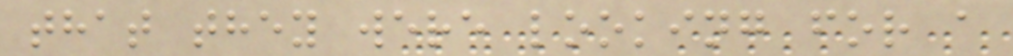that they were looking for a
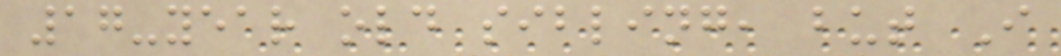17-year old sibling, but I
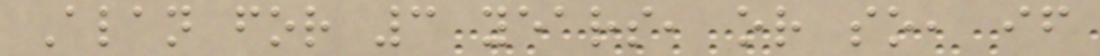Alan for 3 years, or so, if
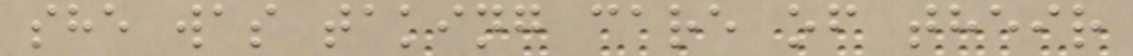she was taking care of their
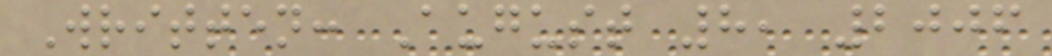Written: August 8, 2006
